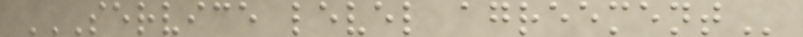SERVICE LEVEL AGREEMENT
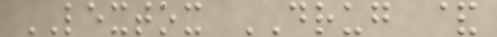LEXTOX DRUG &
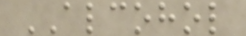ALCOHOL
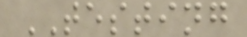TESTING
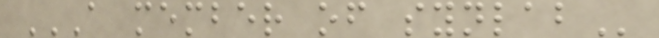A MEMBER OF SYNLAB
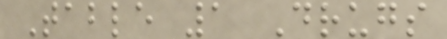Table 1 Drugs
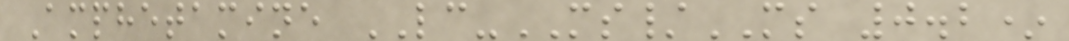Amphetamine LC-MS/MS 0.2*
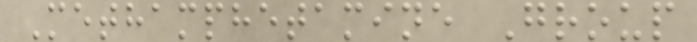Methamphetamine Group
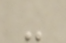-
